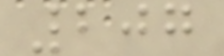207
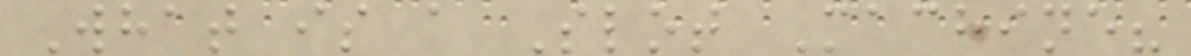What is a Slot Machine?
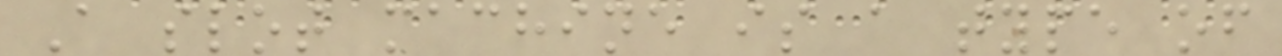A slot machine is a type of
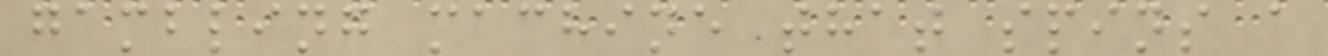gambling machine that spins a
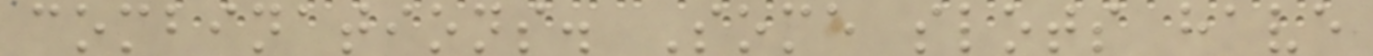combinations. Some slots have
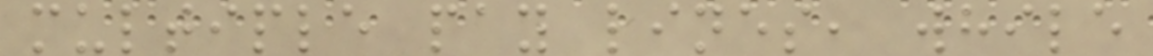multiple pay lines, while
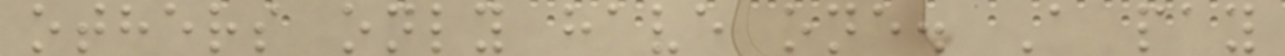others only have one. A pay
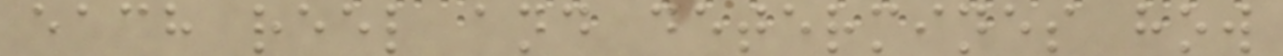each reel and determines how
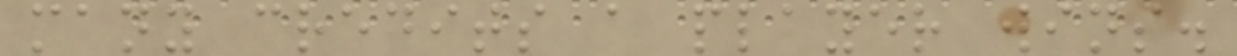many credits a player wins.
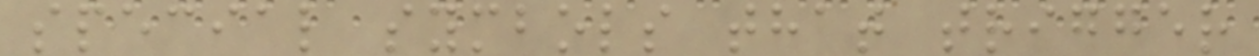special symbols that trigger
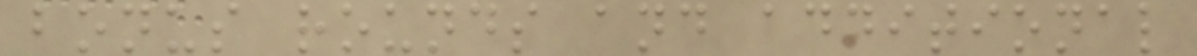bonus rounds and additional
